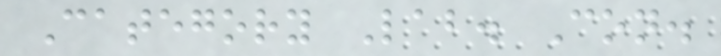Category Lab. Con.
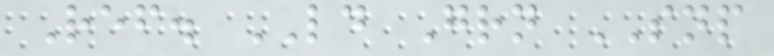Ref. LD Grn SNP
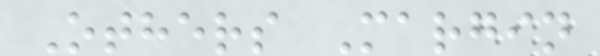Others Margin
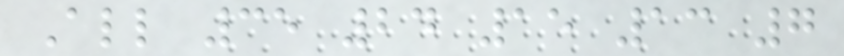All 35 24 15 13 7
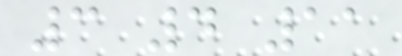3 4 11
